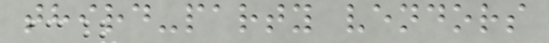third-party vendors
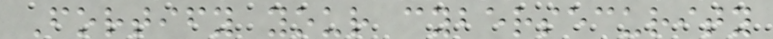Fortify your cybersecurity
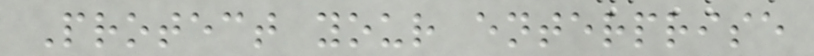Protect your enterprise
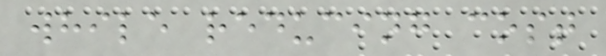while reducing cost
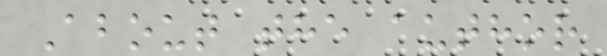About the author
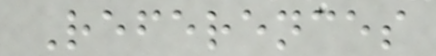References
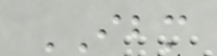IBM
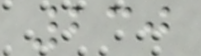230
